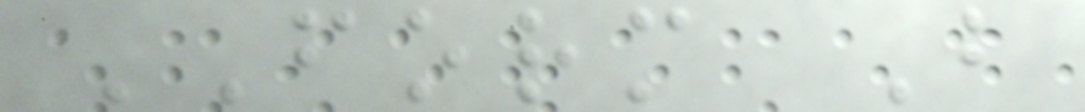FORM B
